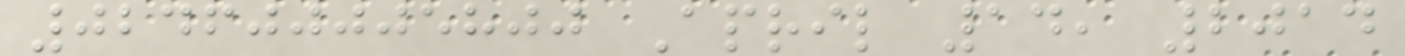024600005800 April 14, 2014
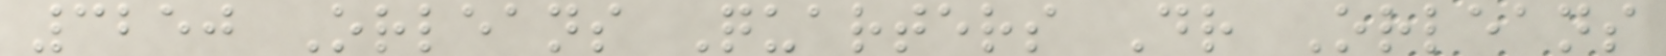3250 Orleans Quarters Dr Orleans
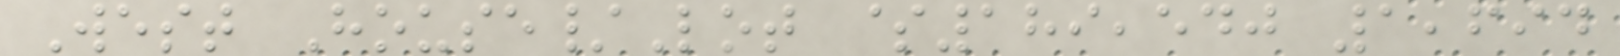West House/Lot $189,540 1,694
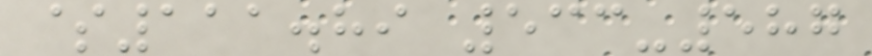$111.89 533-587
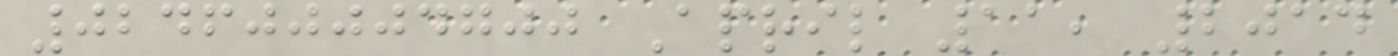024600004700 April 11, 2014
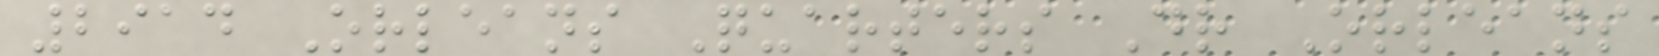2914 Orleans Quarters Dr Orleans
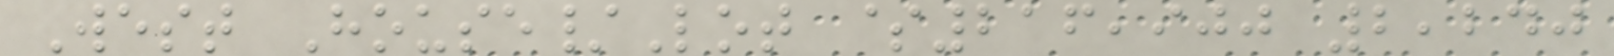West House/Lot $216,900 2,240
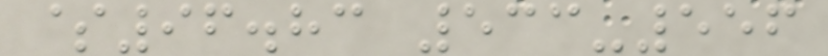$96.83 533-556
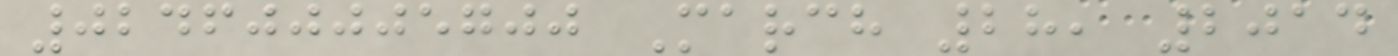024600005700 March 28, 2014
